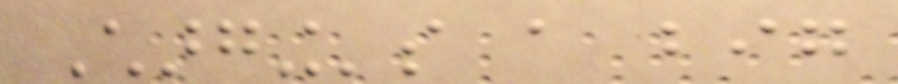Charging's a big
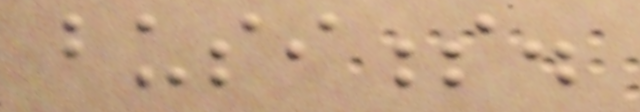business.
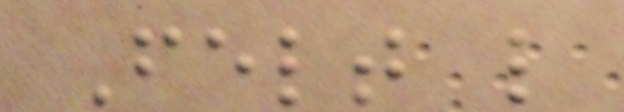Felt like
